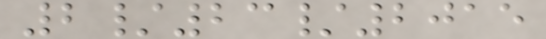2/23/2015
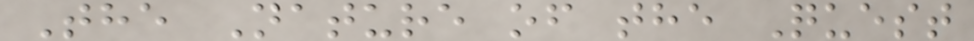The Nature of the Quest
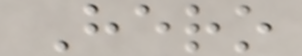Hero
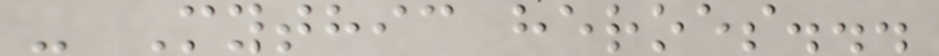- Mythic heroes...
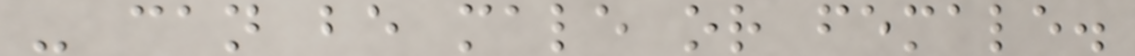- can be male or female.
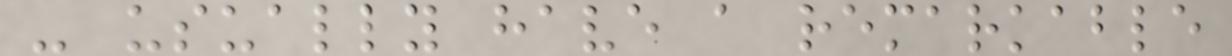- usually have a remarkable
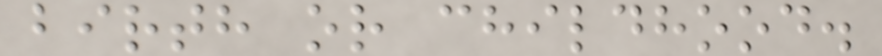birth or childhood.
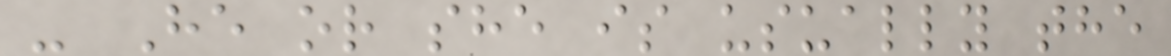- He or she is usually the
